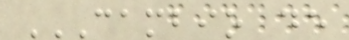CAMBIO DE
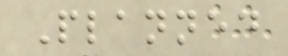Planned
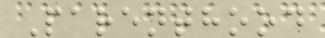Parenthood
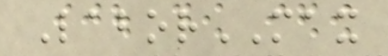LaborMAX
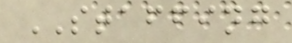STAFFING
